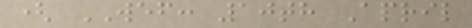( WEF: 10th April
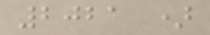2021 )
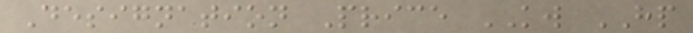Designation Price KW HP
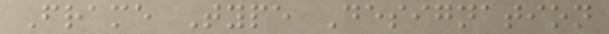Frame Type Designation
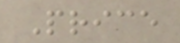Price
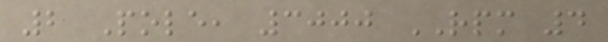2 Pole, 3000 RPM 4
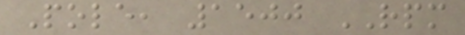Pole, 1500 RPM
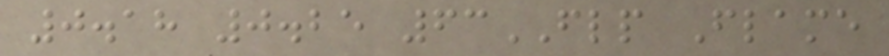0.18 0.25 63FLP Flame
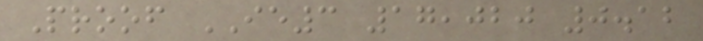Proof IE3 17,020 0.12
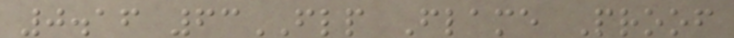0.16 63FLP Flame Proof
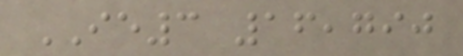IE3 16,790
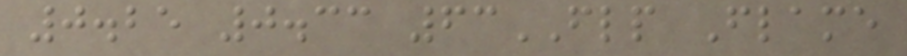0.25 0.33 63FLP Flame
